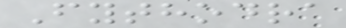Fythodra
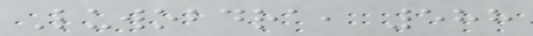Luwobdra, 588
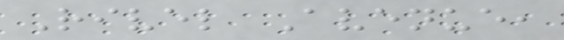Rivel Avenue,
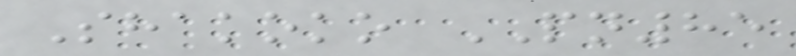Shakoko PN85
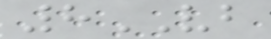8VB
